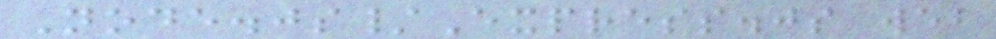Node.js/Express.js web
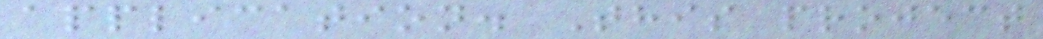application. This project
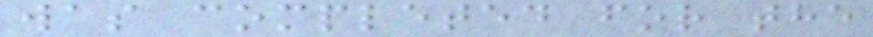was completed for the
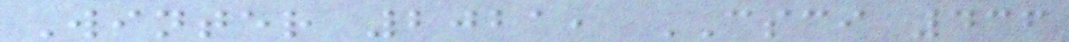Winter 2021, CSCI 436
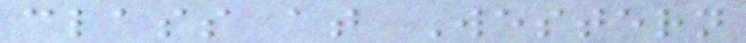class at Western
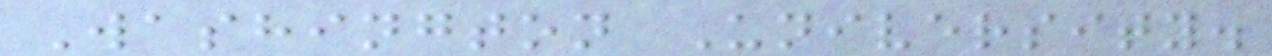Washington University.
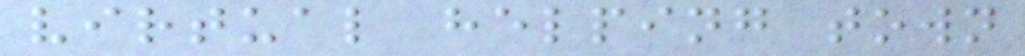virtual helping town
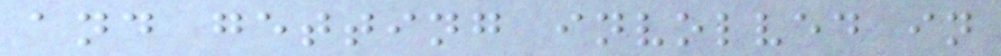and getting involved in
